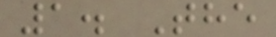1. The
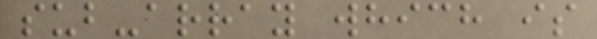sub-array which is
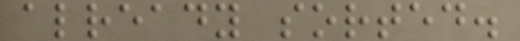already sorted.
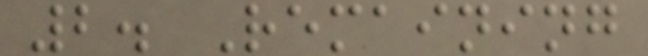2. Remaining
